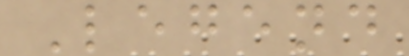Legend
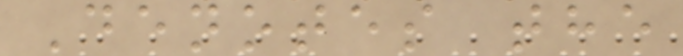Denotes the
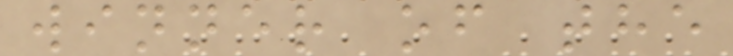winner of the
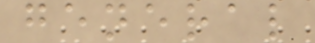general
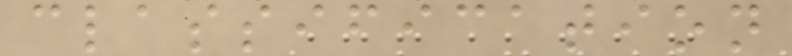classification
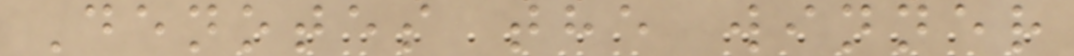Denotes the winner
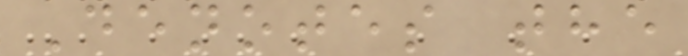Denotes the
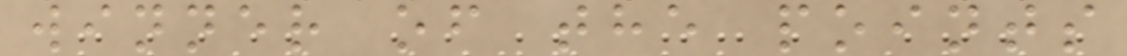winner of the points
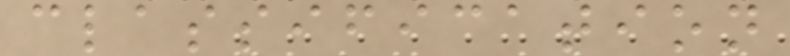classification
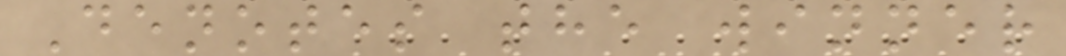Denotes the winner
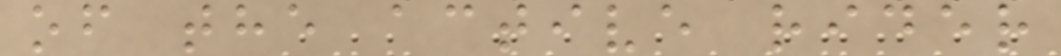of the active rider
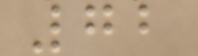72
